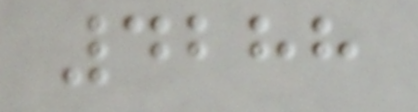4288
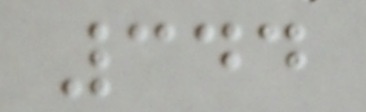344
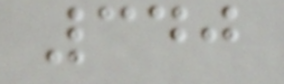340
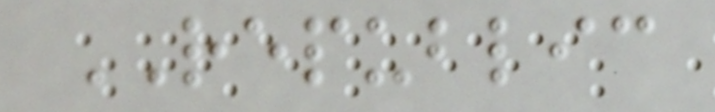REPUBLIC
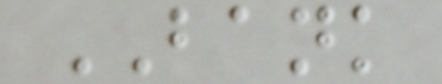BANK
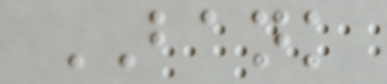BANK
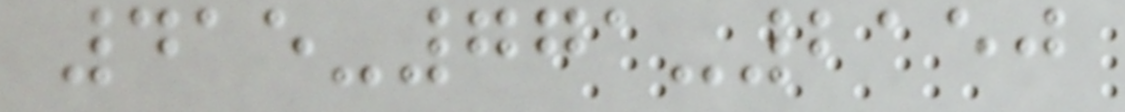415-771-2150
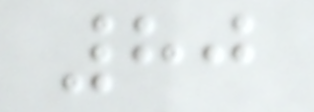80
